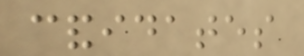candidates
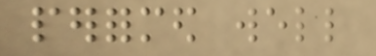performed well
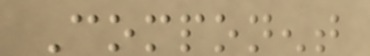Component
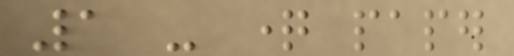1 - question paper
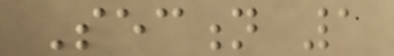Section 1
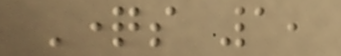Questions 1,
